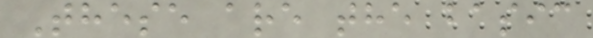These are the basic
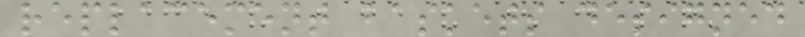replacement baskets designed
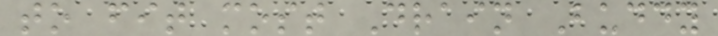to fit most Drain Buddy
